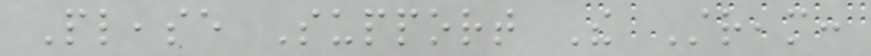Please Support The Stream:
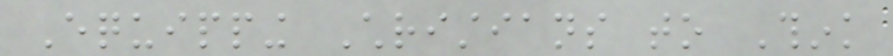Equipping Christians to Think
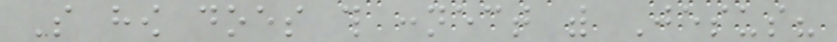So how does this connect with Jesus?
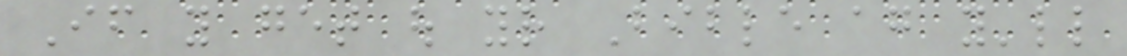If you get out your Bible again you'll
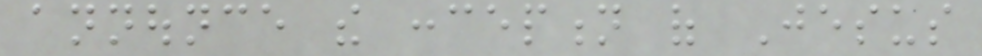announce the conception of Jesus
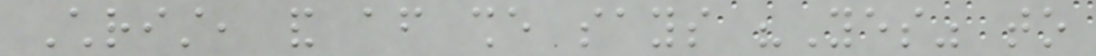Christ, and after she says "Yes" to
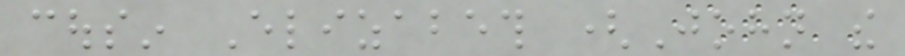cousin Elizabeth (John the
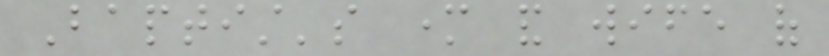Baptist's mother and wife of
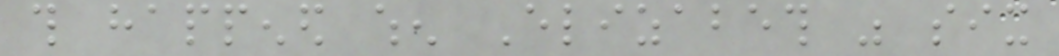this happened when Elizabeth was six
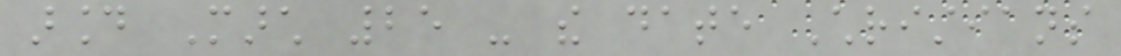around March 25 - the date Christians
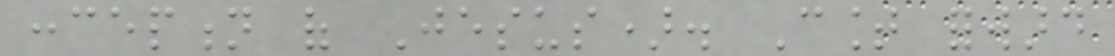conception of Jesus). Count forward
